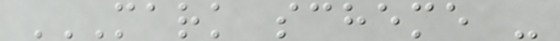MARK SCHEME -
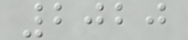2020
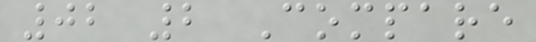02 2 Compare
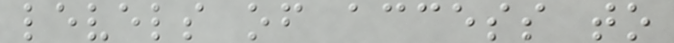levels of access to
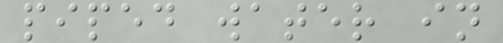piped water in
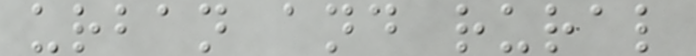urban and rural
